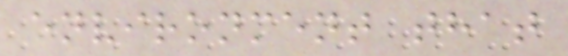environment that
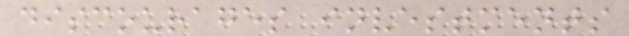discourages investments
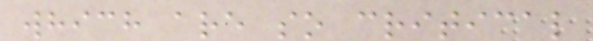which are so critical
